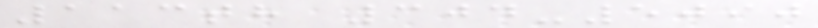113th 304-5090
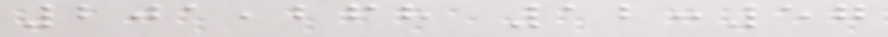201,268 12:57
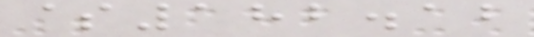$182.12
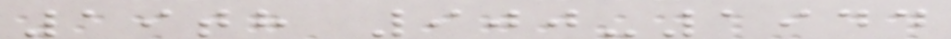19th 900-1944
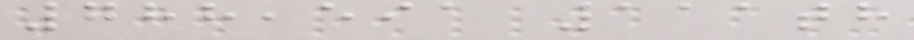788,591 111th
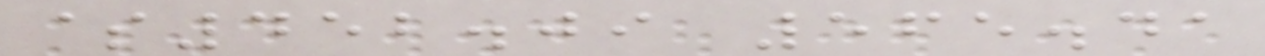$452.09 565.41
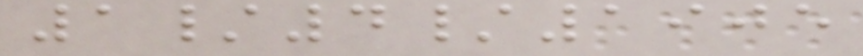1/4/1905
